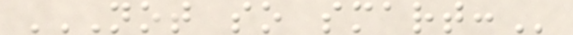NOT SO SMART:
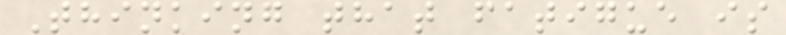Thinking that fatigue is
